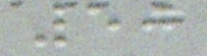50
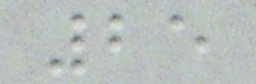25
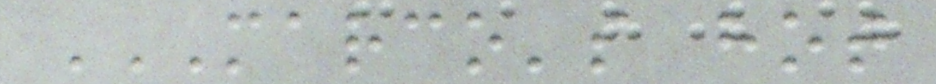MARCO'S HOT
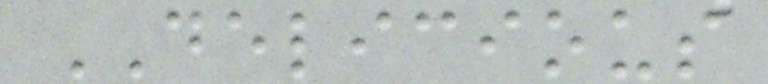DELICIOUS
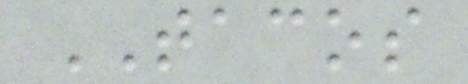TACOS
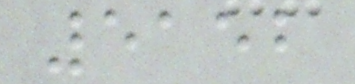5152
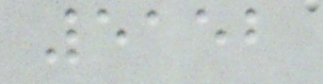5152
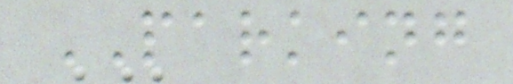PARKING
